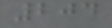204
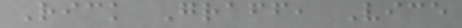Rick Graff, Vice
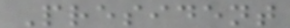President
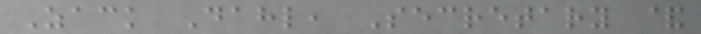Zack Dahl, Secretary &
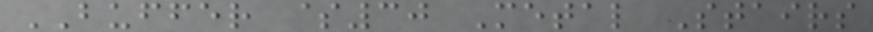BUFFER $30 Metal Stairs
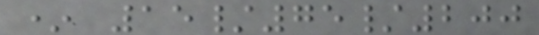* 15/75/200
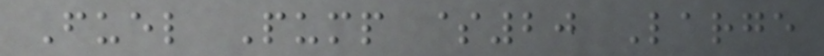Fuel Pump $20 Large
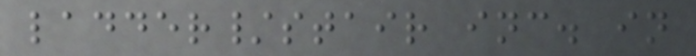ladder/stair inc. in
